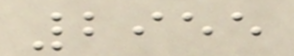2955
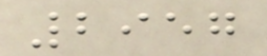2957
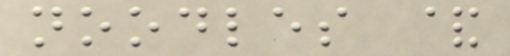noodles &
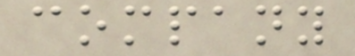company
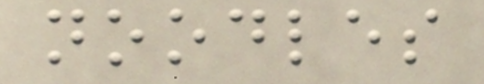noodles
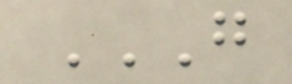G
